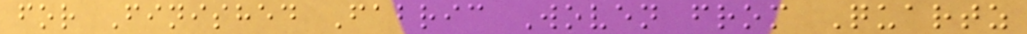for Finished Fabric Woven from Quartz
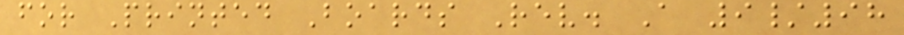for Printed Boards Rev. A 9/98
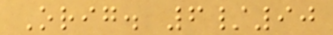Orig. 6/90
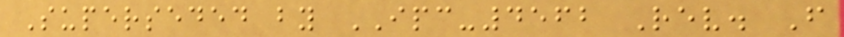Superseded by IPC-4562 Rev. F
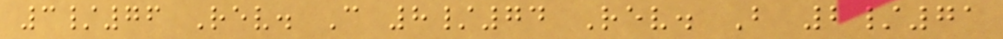3/76 Rev. C 8/74 Rev. B 2/71
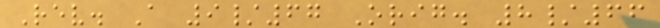Rev. A 9/67 Orig. 8/66
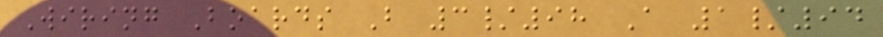Wiring Boards B 3/98 A 1/94
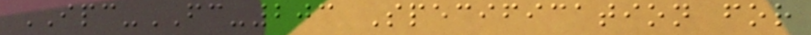IPC-FC-203 Specification for
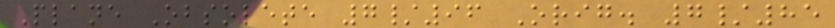Plane Obsolete 7/96 Orig. 7/85
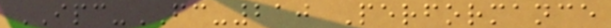IPC-FC-210 Performance
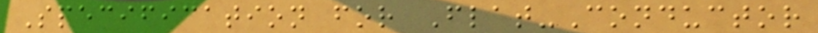Specification for Flat-Conductor
